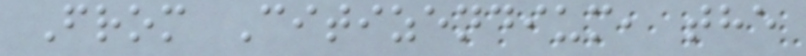From Citizendium, the
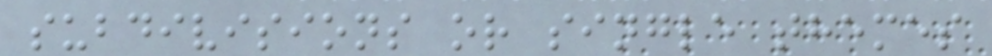subdivisions or single themes
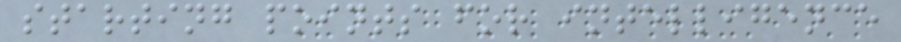starting points for intelligence
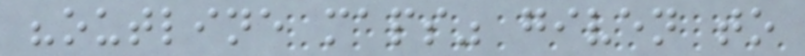"outline maps" given to
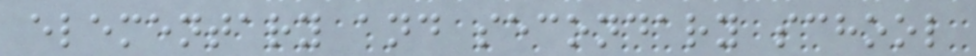elementary and secondary school
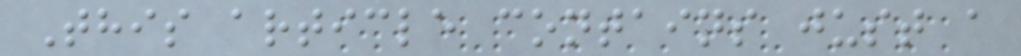This article contains just a
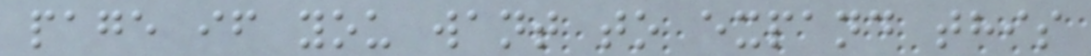page if you want to expand this
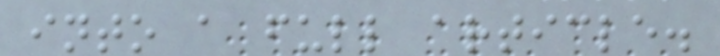into a full article.
